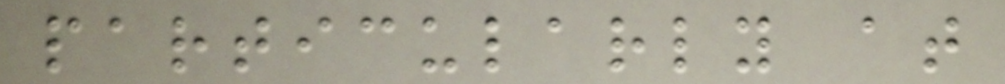particularly at
